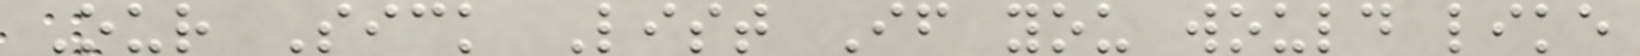Our Sick List If you would like
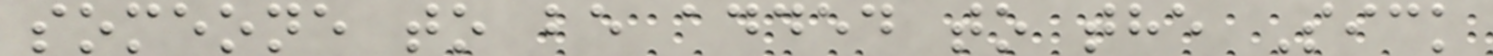someone to be added to the Sick
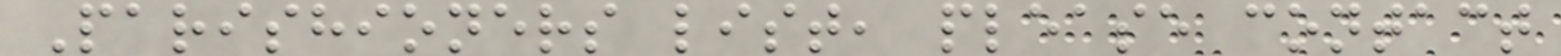Parishioners list, please contact
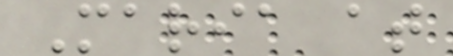Maria at
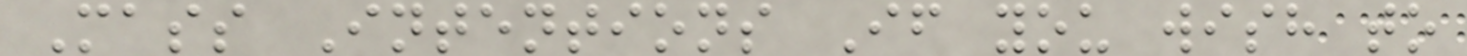Mass Intentions If you wish to
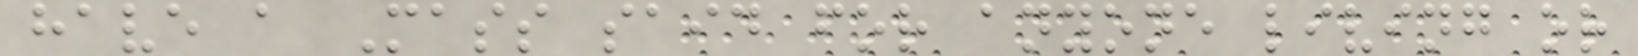have a Mass said for anyone living or
